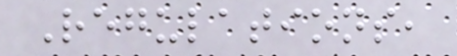Regulations,
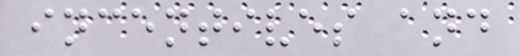incentives and
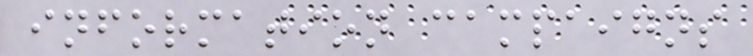information campaigns
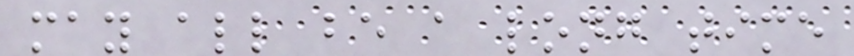may all be a long time
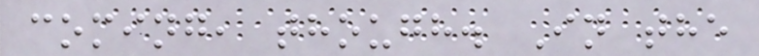coming, though. In the
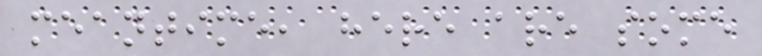meantime, here are some
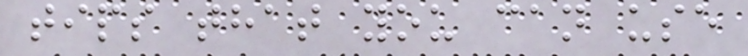tips that you can use
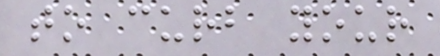to curb your
